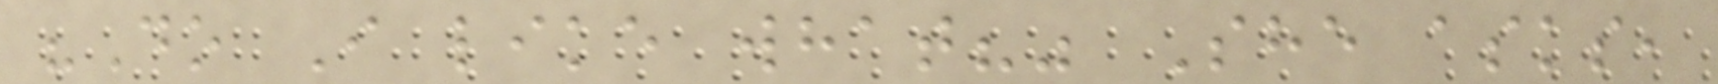"Do I like what?" She asks,
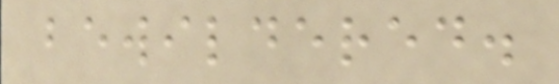bewildered.
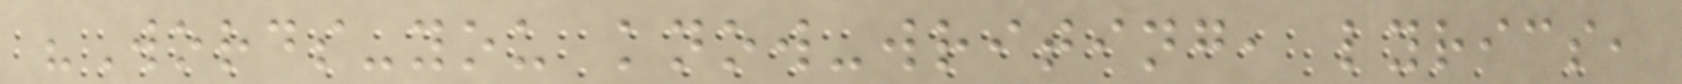"Words-you know-writing, lyrics,
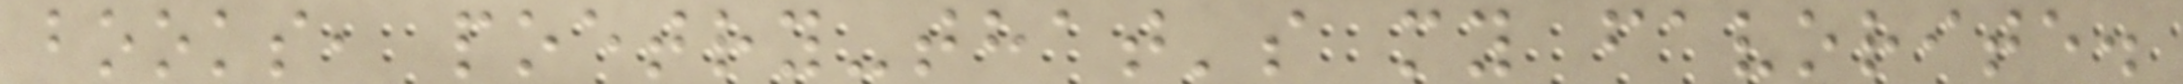books, poetry-that's my favorite.
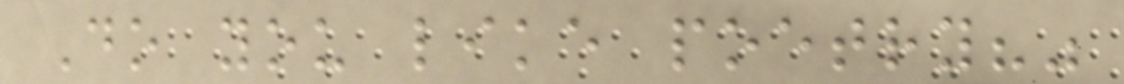Do you like poetry?"
